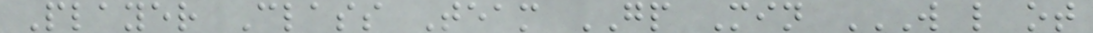Player Class Team GP Min W L OT
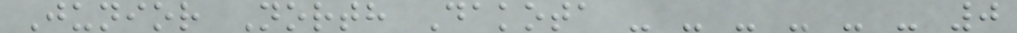Junior North Dakota - - - - - - 0
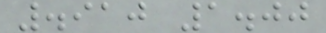.910 1.00
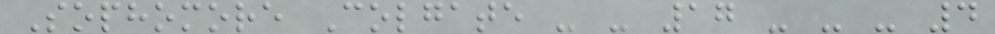Sophomore Colgate - - 17 - - - 4
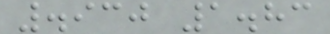.930 1.83
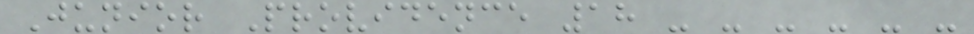Junior Providence 18 - - - - - -
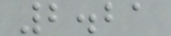2.21
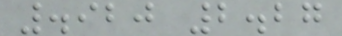.920 2.27
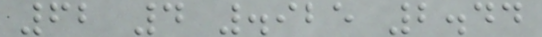62 4 .925 2.44
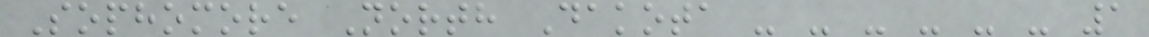Sophomore North Dakota - - - - - - 1
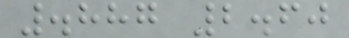.887 2.60
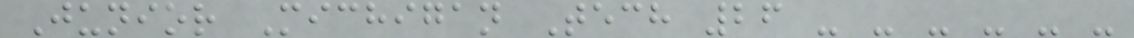Junior Michigan Tech 26 - - - - - -
